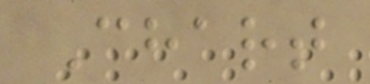Chart
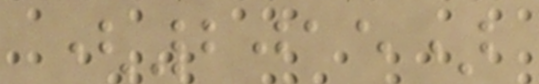(2015)
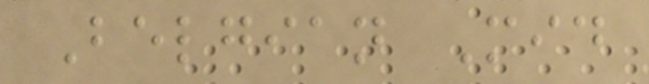Belgian Mid
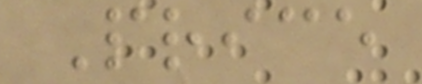Price
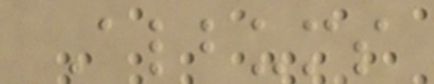Albums
